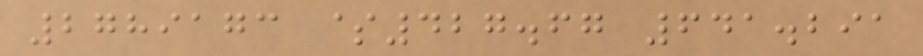2789173 $427.67 641.291
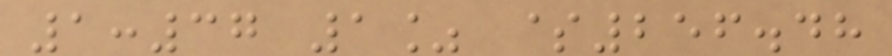1:37 1% $256.48
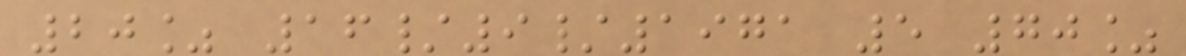20% 16/9/1971 5 70%
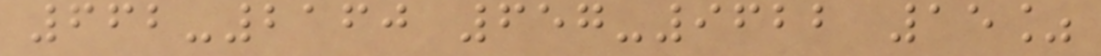662-2160 657-9622 15%
